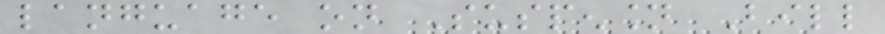language on Suspension Bill
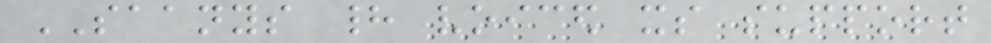SAANYS had voiced its support
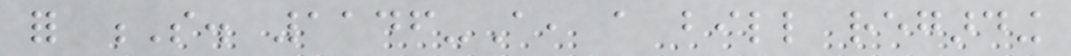for S. 1146-A, a bill regarding
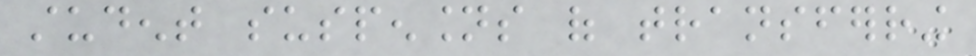student suspensions of transferring
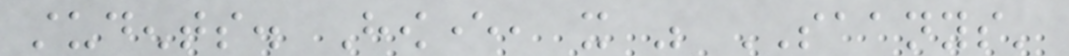students. However, it was SAANYS'
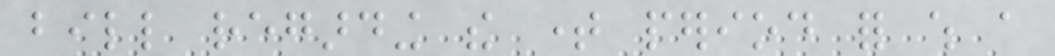bill regarding the time period for which a
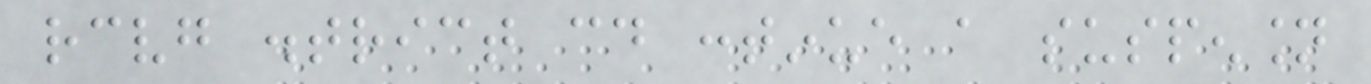receiving district could continue a suspension
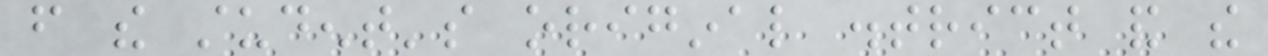from the student's original district and the
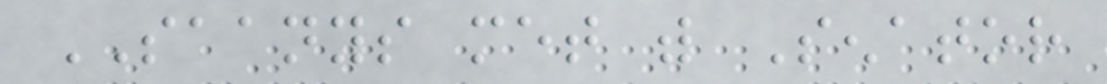SAANYS met with Senator
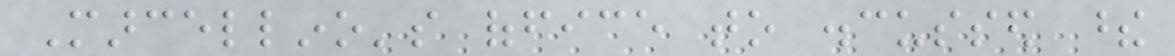Marcellino's office to discussed these
